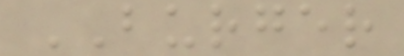BURGER
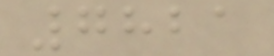7821
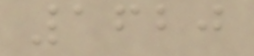1620
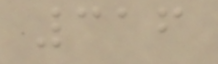316
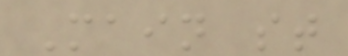Main st
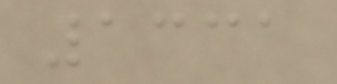1331
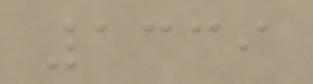1339
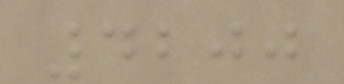4200
